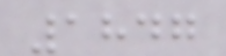1847
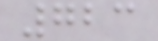723
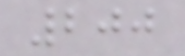200
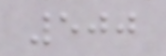500
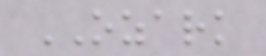OZARK
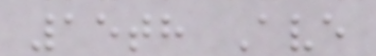15th Ave
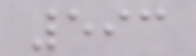593
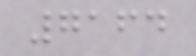7164
